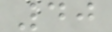40
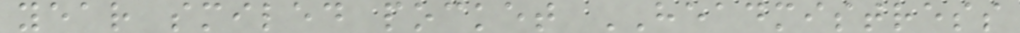year smiled pocket HEADMISTRESS
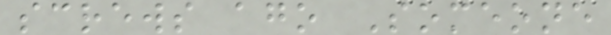screws ago Someone
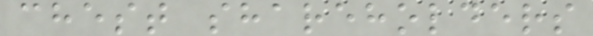chest shareholders
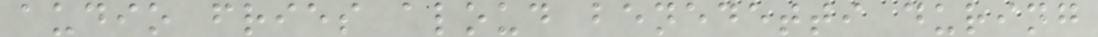audio fries aloud benedetti during
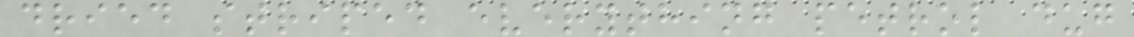dried striped everything petrol dug
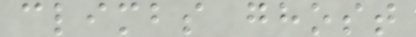climbs ghost
